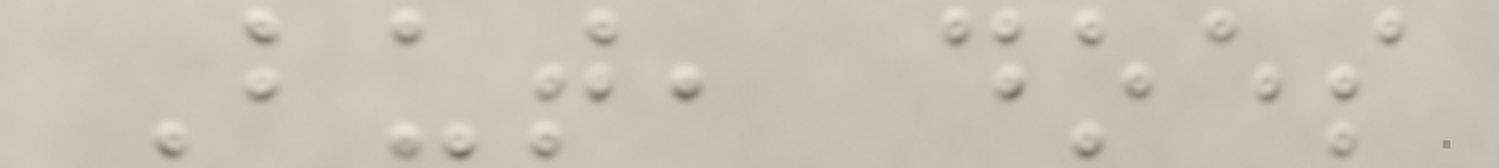But, does
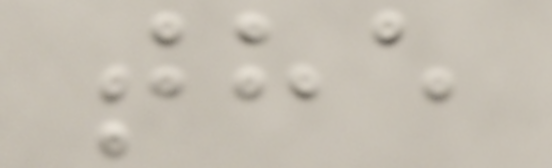the
